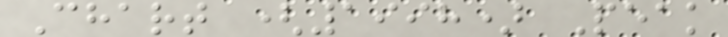Chart (1998) Peak
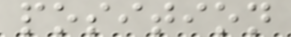position
